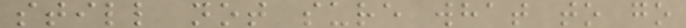still not sure what to go
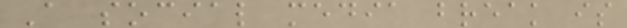A social media break is
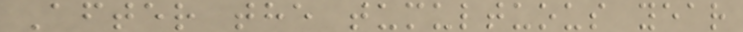After the tumultuous year
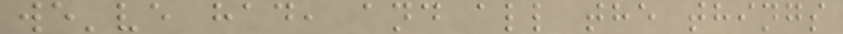we've had, and all the things
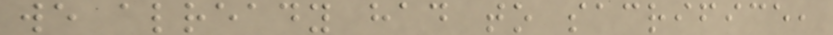we already had to sacrifice,
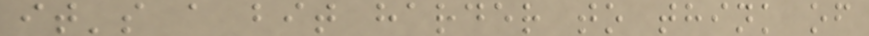it's a bit harder to think of
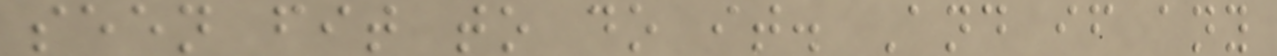seen fit to do it. And if any
